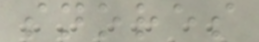snores
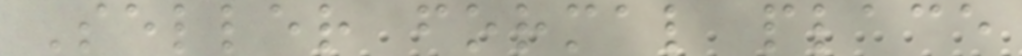Seller formal place
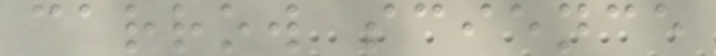carrow science
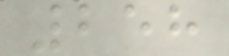258
